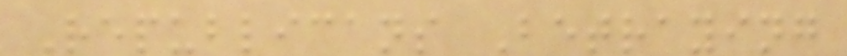Republicans Betraying
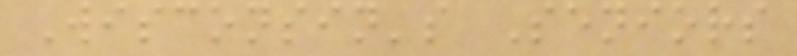Wisconsin's Seniors
